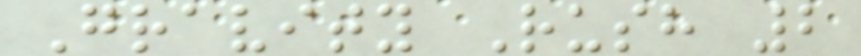Gravity Rush 2
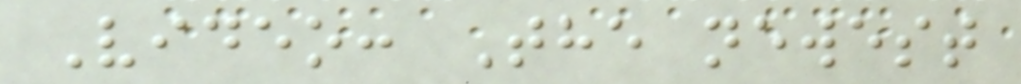Video: The newest
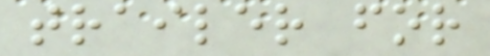trailer for
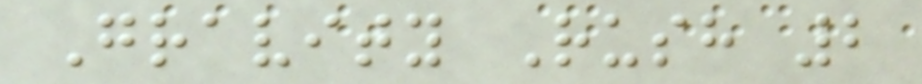Gravity Rush 2
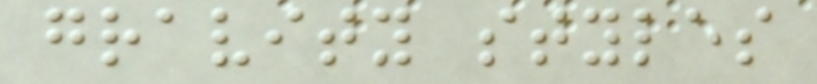gravity styles
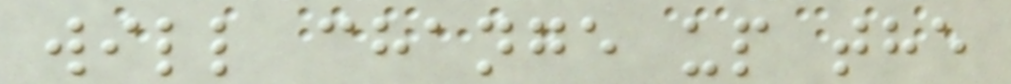will change up the
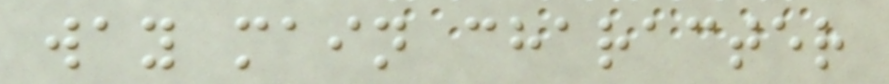way main character
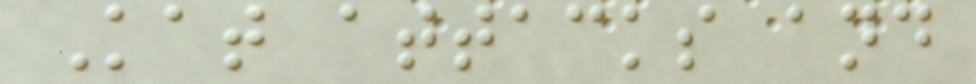Kat attacks and
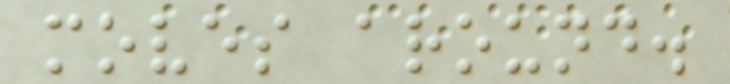moves around.
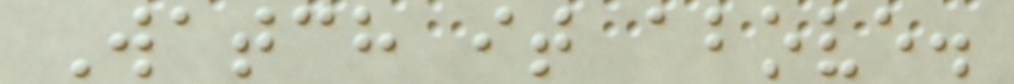Watch it above.
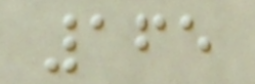165
